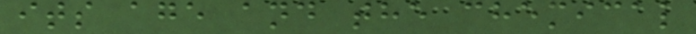its age and the chemical
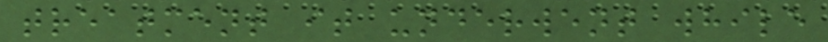treatment it underwent while
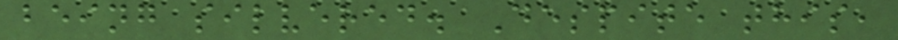being silvered. Despite this,
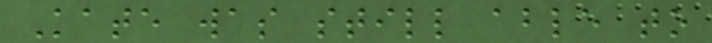Kate was still able to
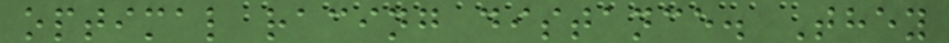optimal racing distance. They
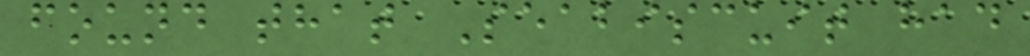found that Seabiscuit had
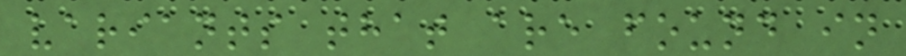variants that are found in
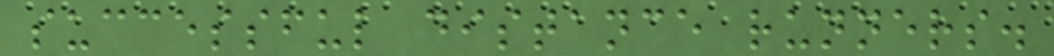successful distance runners.
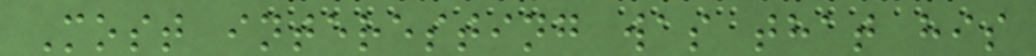Most interesting was that his
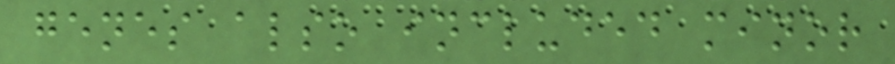genes also included minor
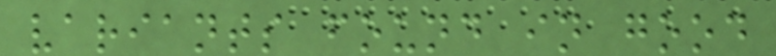variants found in good
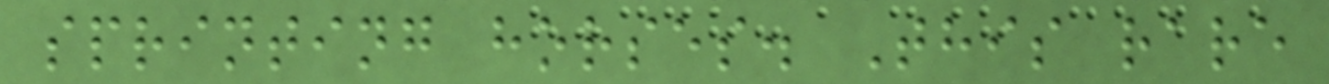sprinting horses. This rare
